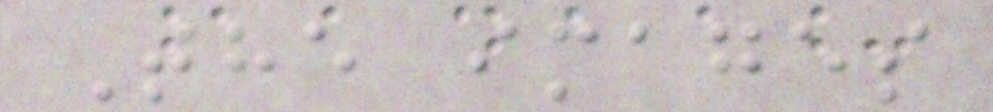The images
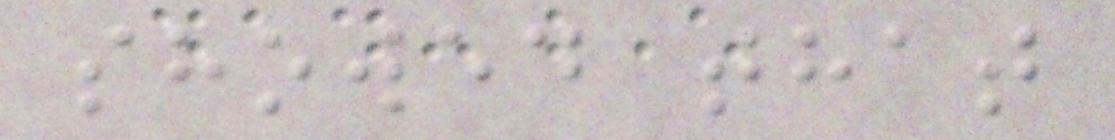showed that
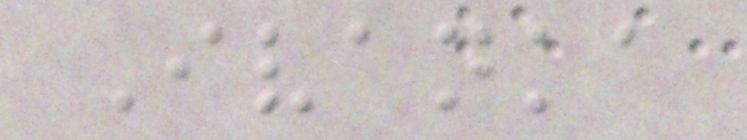Ivanka
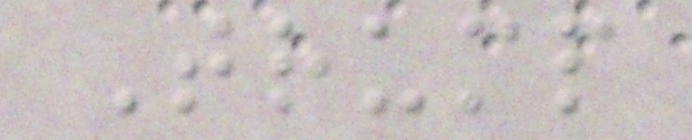Trump
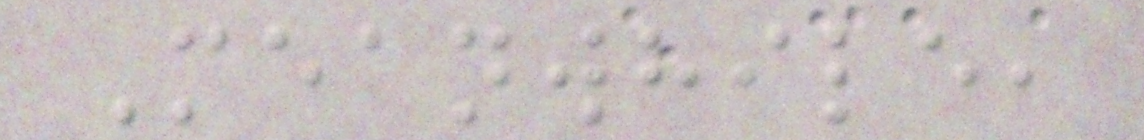Meanwhile,
